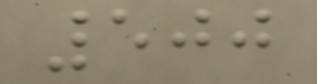500
